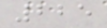225
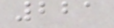221
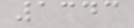1343
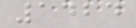1424
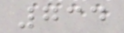734
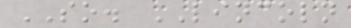SO. LINCOLN
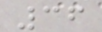36
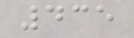435
